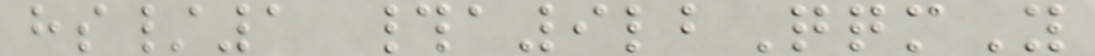hs/1 #a9lbQqmY
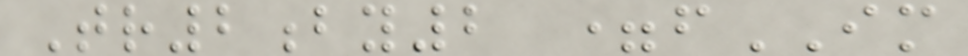Tr2by2 =fIM
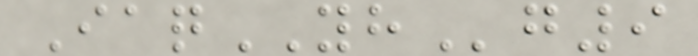IaqYHg9
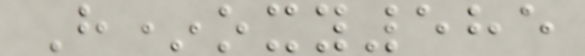H*oxy585
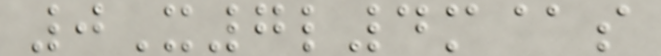0X7l4m@s
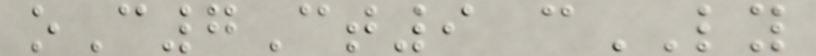oC7Ct9 cLY
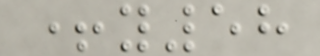+y58
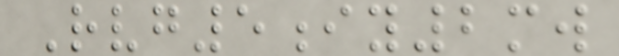Rvg5iy2mw
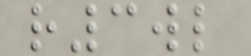r3wl
